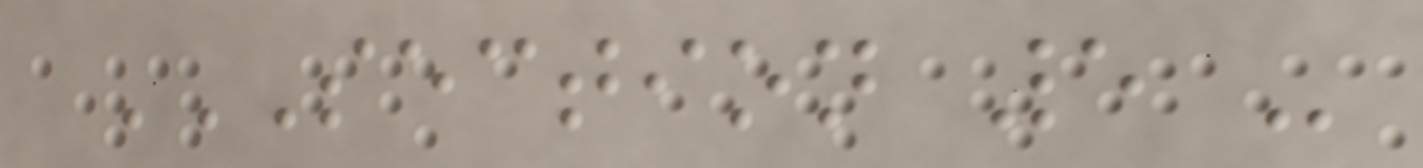SECTION 5 -
